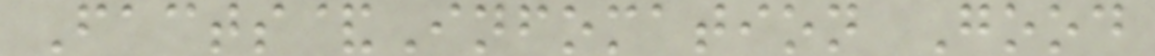Facts&Infomation Good
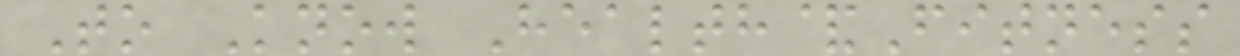To Know Health&Fitness
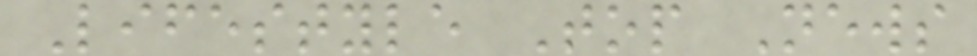Lifestyle Top News
